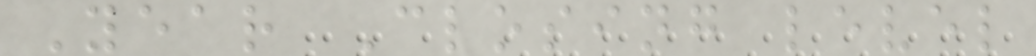Year Closing level
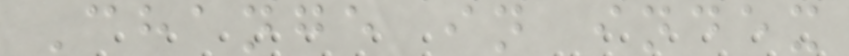Change in index
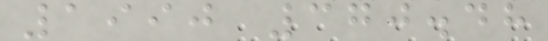1990 370.48
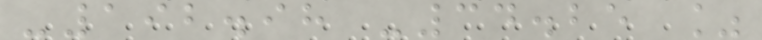-192.98 -34.25 %
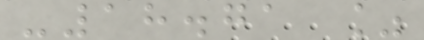-18.71 %
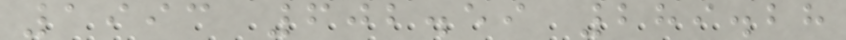1993 602.59 289.28
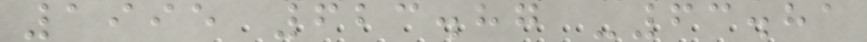1995 623.87 -63.81
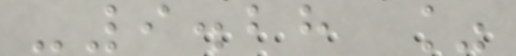-9.28 %
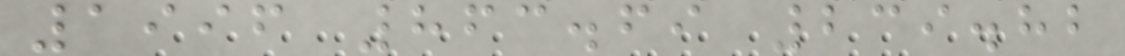1996 863.69 239.82
